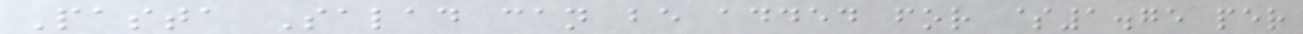Pasta Salad can be added for $1.75 per
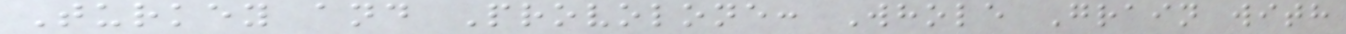Turkey and Provolone: Whole Grain with
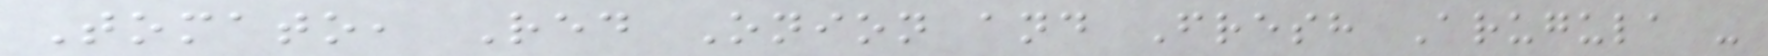Tomato, Red Onion and Fresh Arugula -
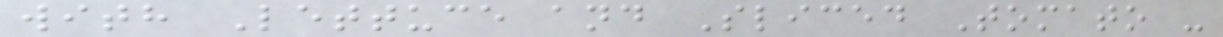with Lettuce and Sliced Tomato -
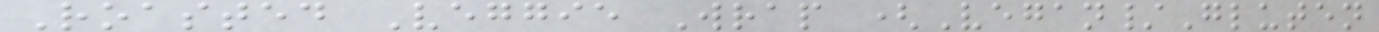Roasted Veggie Wrap (Vegan/Gluten
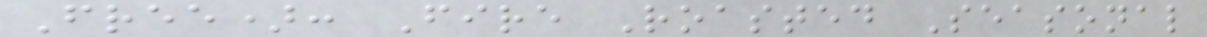Free): Fire Roasted Seasonal
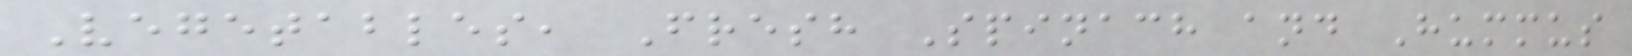Vegetables, Fresh Spinach and Hummus
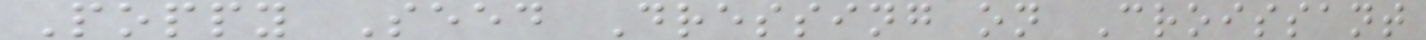Poppy Seed Dressing on Croissant
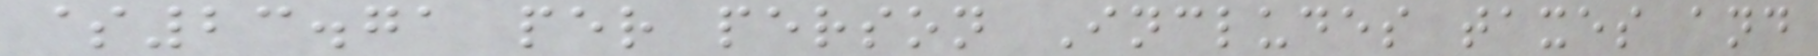$23.71 per person Includes taxes and
